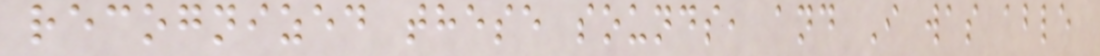recognized these sounds, and I was able
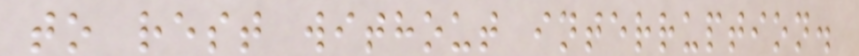to rest without interruption.
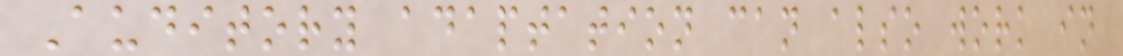Auditory adaptation can also work in
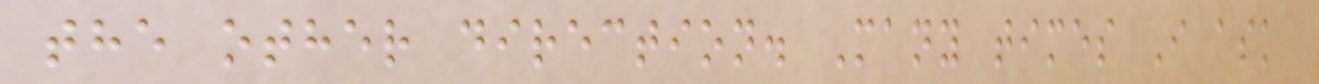the other direction. Many times I ask
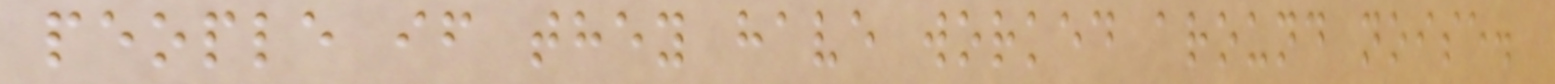people if they have worked around noise.
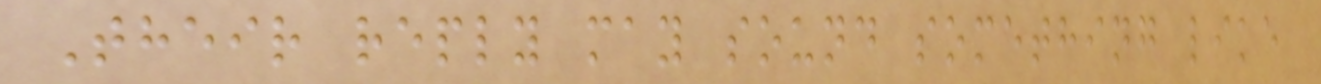Their reply may sound something like
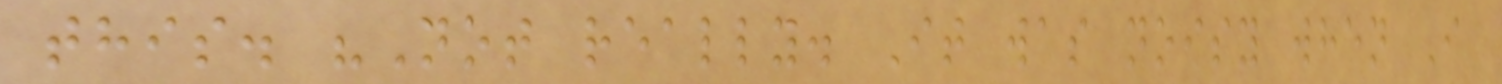this. "Not really. It was noisy when I
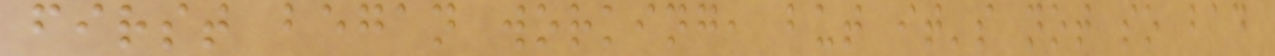first began working, but it's not so bad
